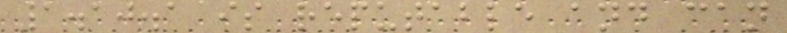1.10.1 is reputable and can
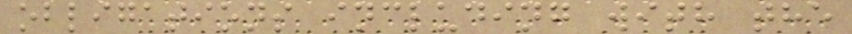obligations including with the
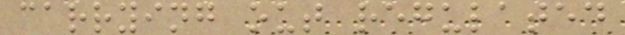carrying out regulated
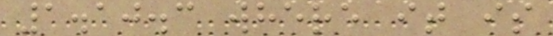1.10.3 where it is
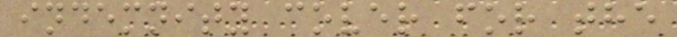indemnity cover for the
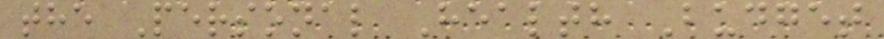the Personal Health Budget
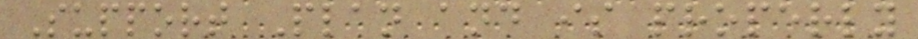Support Plan and is properly
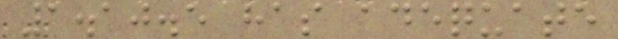1.10.5 has adequate
